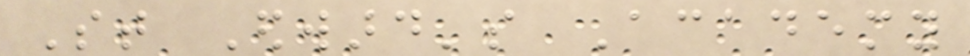St Edward's Academy
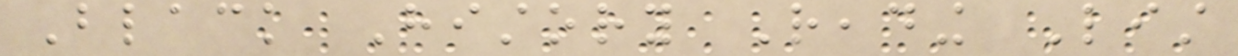Black History Reading List
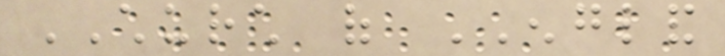CHURCH of ENGLAND
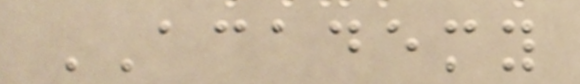ACADEMY
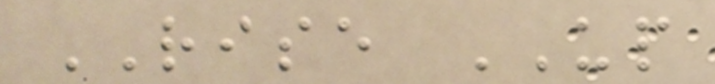RISE UP
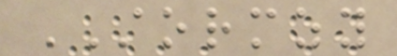STORMZY
